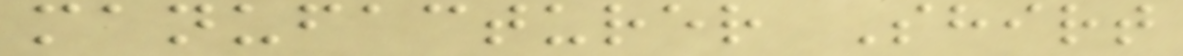manufacturer Shirt
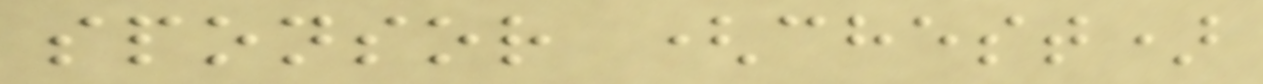sponsor (chest)
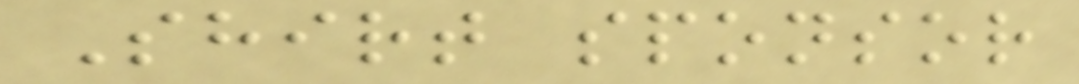Shirt sponsor
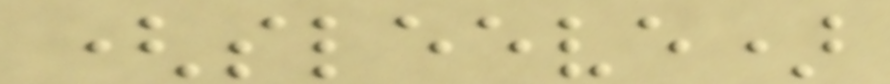(sleeve)
